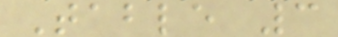Table 3
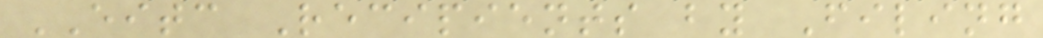EITC Recipients by Filing
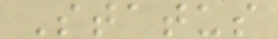Status
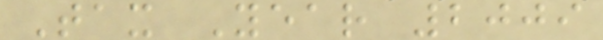Tax Year 2009
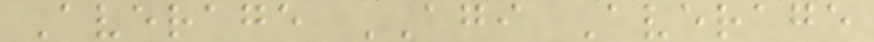Average AGI Average
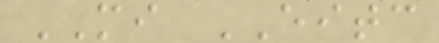MI EITC
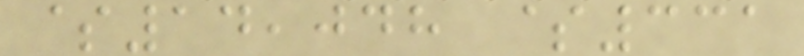$14,048 $331
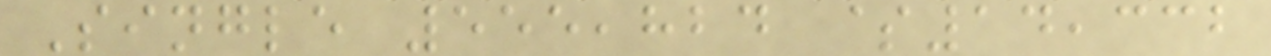Single 555,824 $14,332
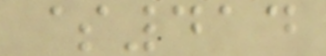$414
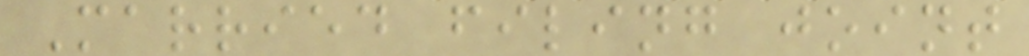Married filing joint
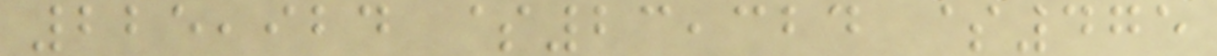225,924 $23,324 $475
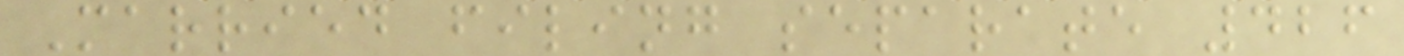Married filing separate 426
